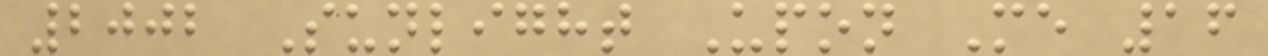2002 Sunlight Upon Me 16
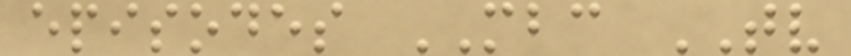episodes MBC TV
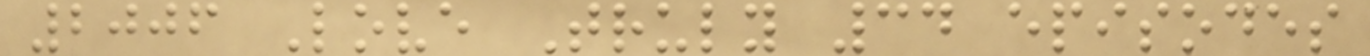2006 Love Truly 34 episodes
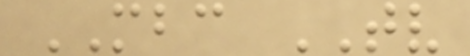MBC TV
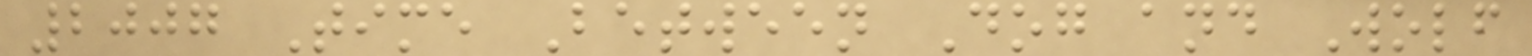2007 Time Between Dog and Wolf
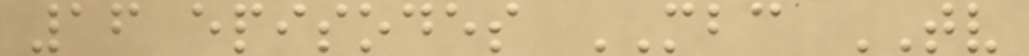16 episodes MBC TV
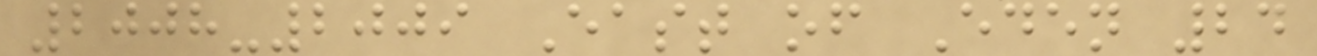2008-2009 East of Eden 24
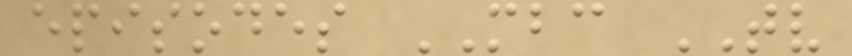episodes MBC TV
